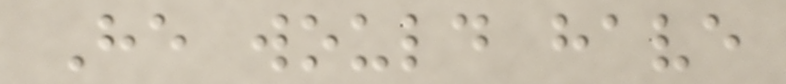He would have
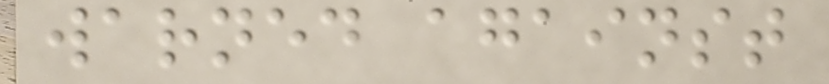warned against
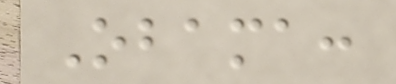Obama:
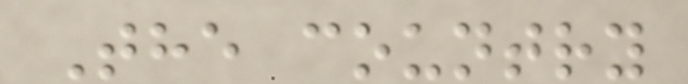The country
